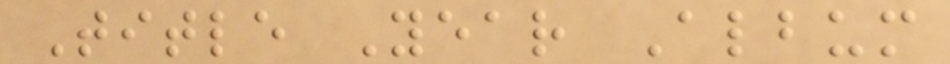Title Year Album
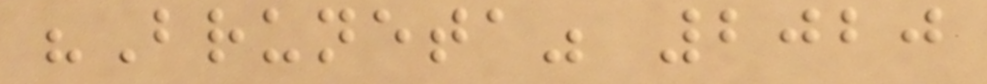"Bruneta" 2020
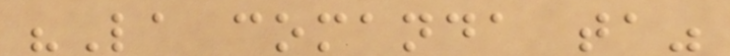"La comanda ta"
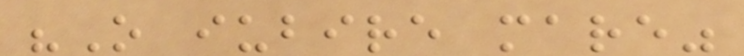"O iubire mare"
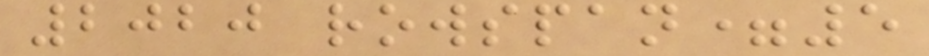2020 rowspan=5
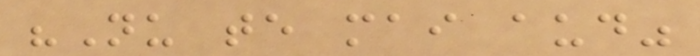"Nu te mai aud"
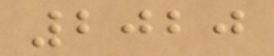2020
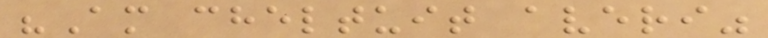"Am cheltuit averi"
